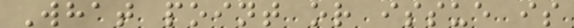What point or issue is
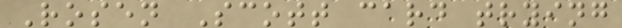Rosen Scott card trying
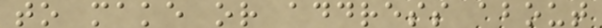to make or address about
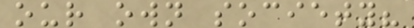our own society?
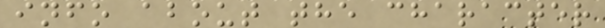info about the character
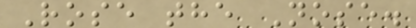Rose the Nose.
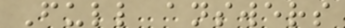Full answers
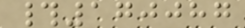#170087
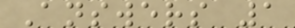Answers 1
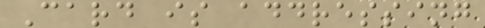Card is addressing
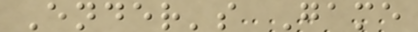Ender's Game
